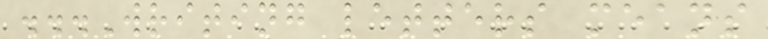...Writing letters means
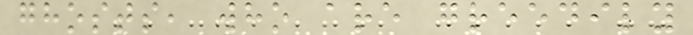ghosts, who are greedily
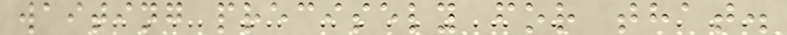waiting precisely for that.
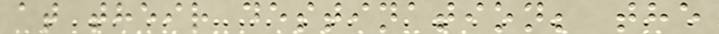at their destination; the
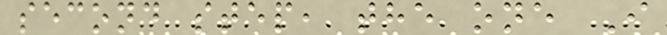second step, the one I
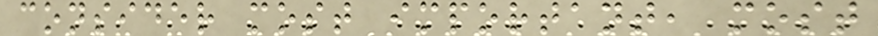consider most important, most
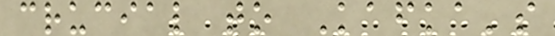crucial to Kafka's
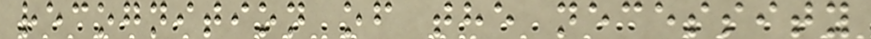recognition of the necessity
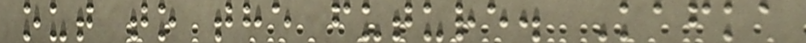out to the future. Kafka
